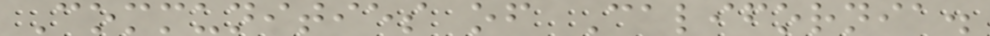Communities of California.
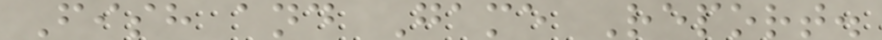Fish and Game Report.
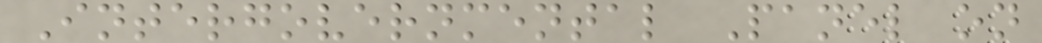Intergovernmental Panel on
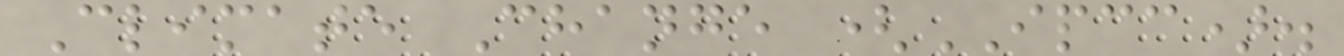Climate Change (IPCC).
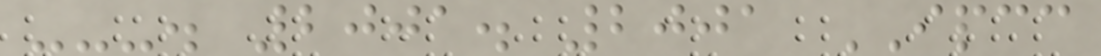---. 2001. 2001 IPCC
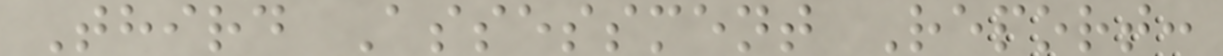Third Assessment Report:
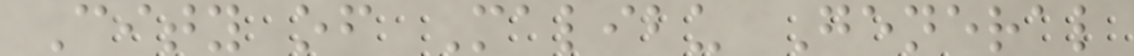City of Malibu General
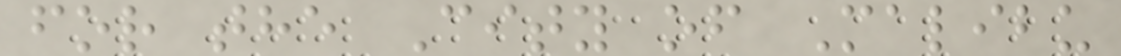for the City of Malibu
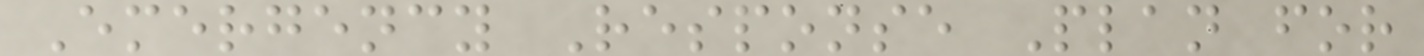Emergency Response Plan for
